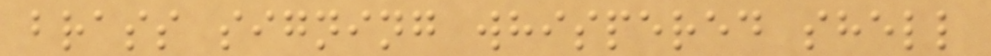brass signing whispered shell
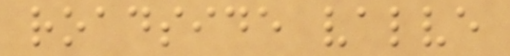roadside valve
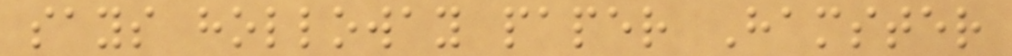says holloway paper Hamster
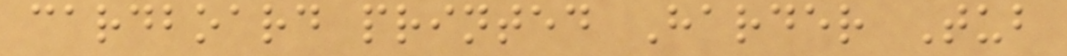cardboard printed Harder Tub
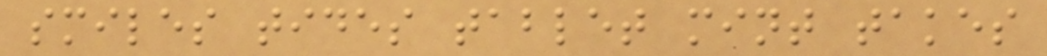smiles tides tablet mint takes
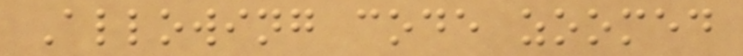Allowing code zoomed
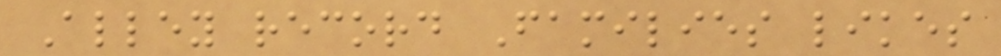Alley record Families likes
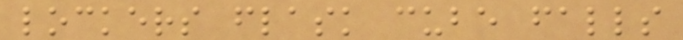lockers flask cube falls
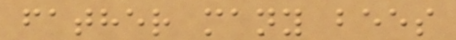father many bees
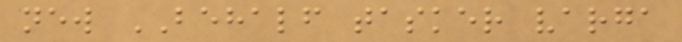new BEHALF tasker varga
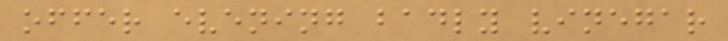offer evening badly vinegar
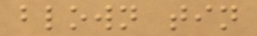blown tin
